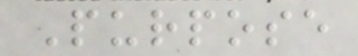Purpose
